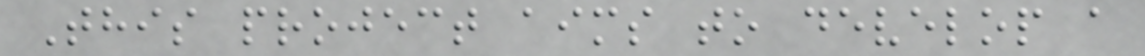This project aims to develop a
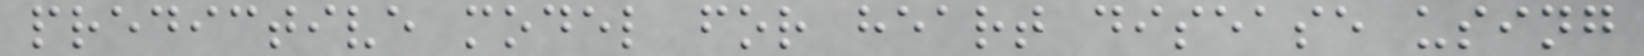predictive model for heart disease using
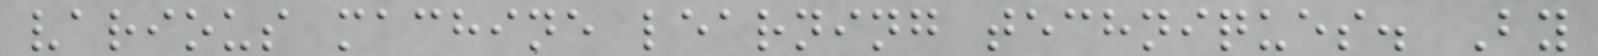various machine learning techniques. By
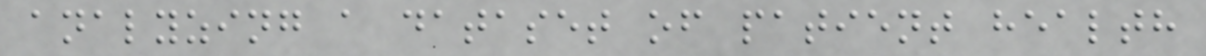analyzing a dataset of patient health
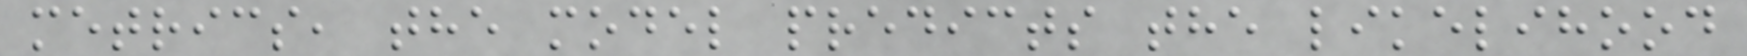metrics, the model predicts the likelihood
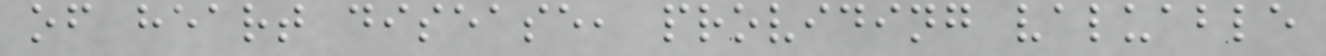of heart disease, providing valuable
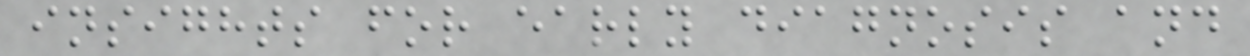insights for early diagnosis and
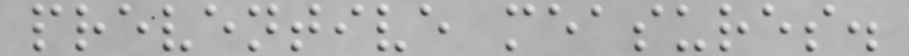preventive measures.
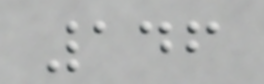146
